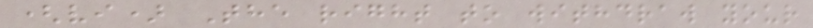(vi) The right to withdraw your
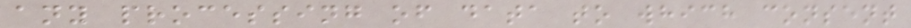any processing of data to which consent
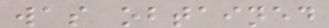was obtained
